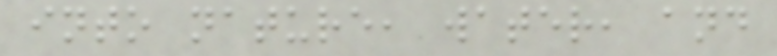into nature, water, and
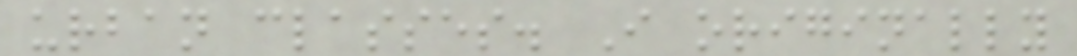urban classes. I originally
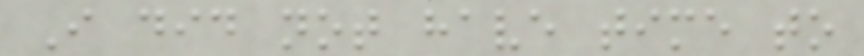I did not have time to
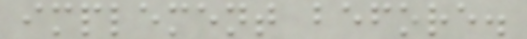implement before.
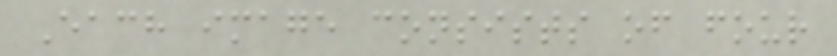Each image consists of four
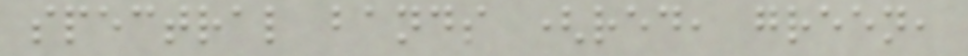spectral bands (red, green,
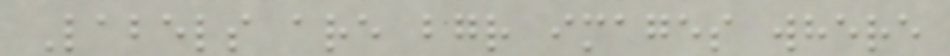Labels are bgr images where
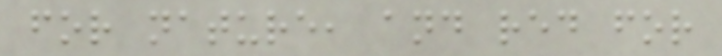for nature, and red for
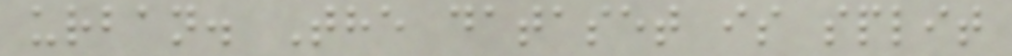urban. The dataset is split
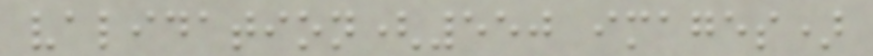validation(550 images)
